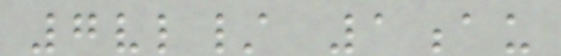7vl/ 1au
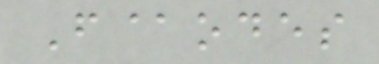F@odes
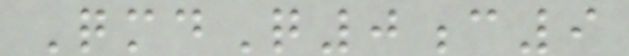QmdQ0c9
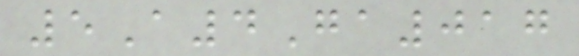5A4Ga017
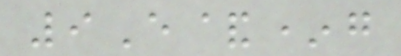9E&*g
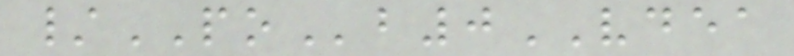/POb0VDEA
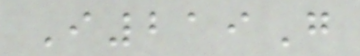I219G
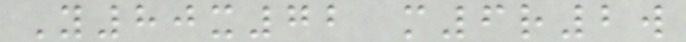Y80x72 m6r2w
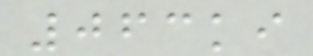063ki
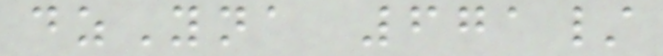dzYna 671/
